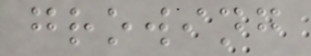growing
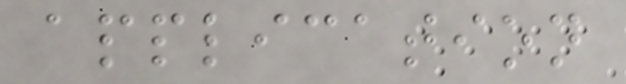application
